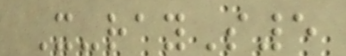X-rayS5
